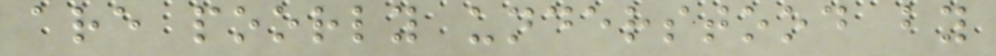are poorly understood by
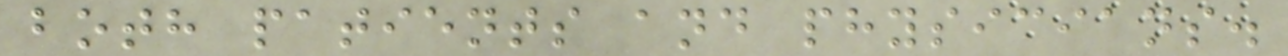both patients and physicians.
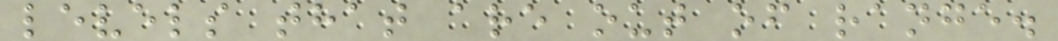levels that are out of range.
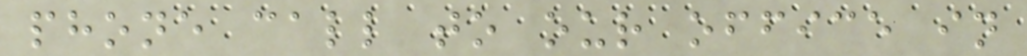phone call to our office in
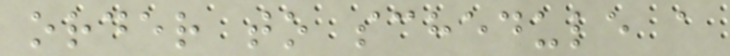order to schedule a
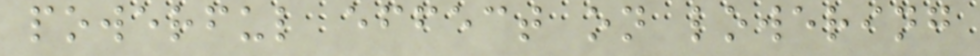powerful effect on lowering
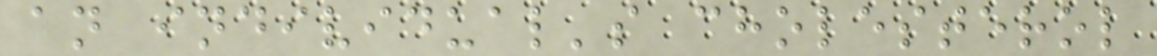an individual's cholesterol
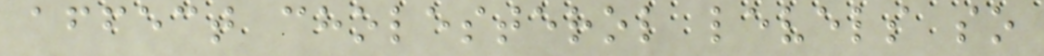affect cholesterol levels so
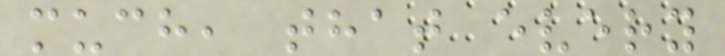much, that every
